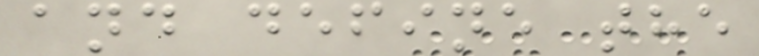and define the
